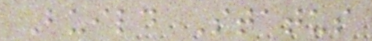Build Status
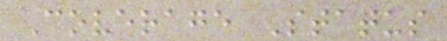Coverage Status
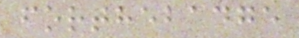forthebadge
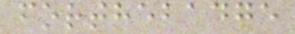forthebadge
